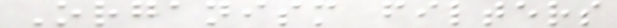Organism filters
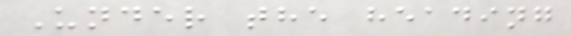Under the heading
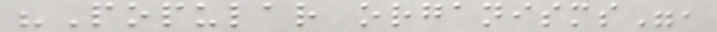"Popular organisms",
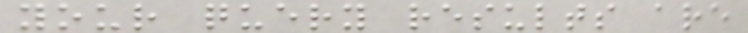your query results are
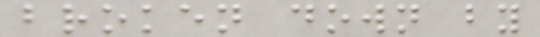broken down by
